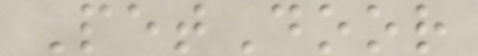PetDoor
